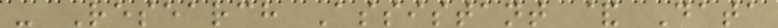- Research Assistant & Data
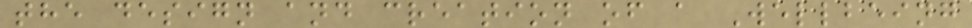the design and creation of a Wellbeing
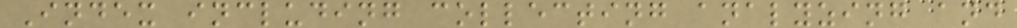Index including collecting analyzing and
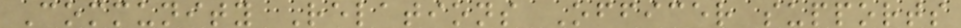Community Relations Officer supports
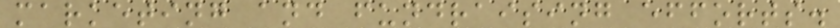marketing and fundraising efforts.
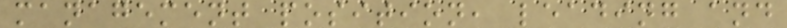management position, leading and
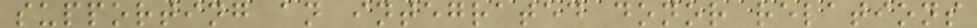supporting an integrated donor relations
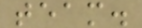team.
